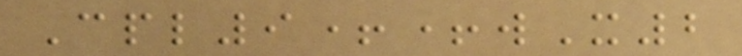Cpl9++wX2
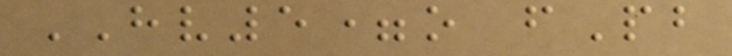HV5=o fPb
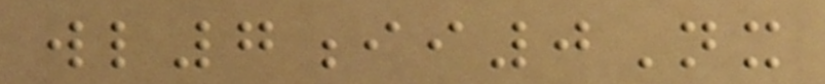wl7ii0Nx
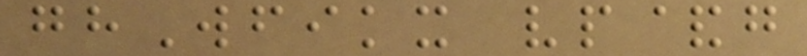ghWfikx vp&g
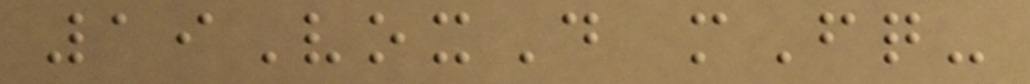19VoxD mFq-
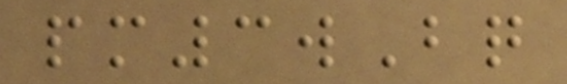pm3wBq
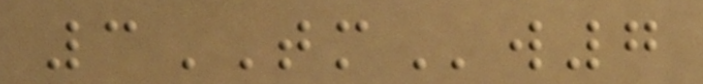3TMw7
